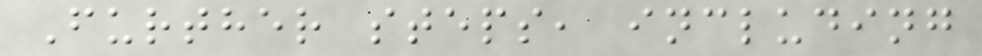Further steps, including
